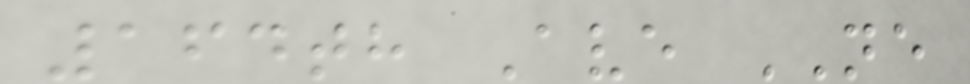164th Ave NE
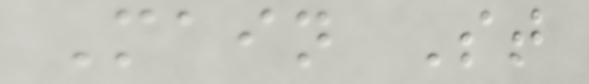Main St
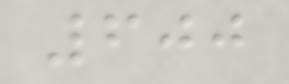600
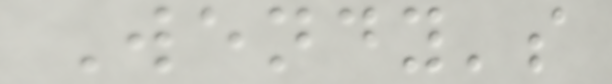Wendy's
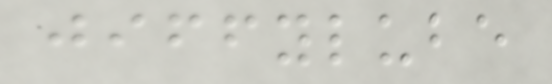jiffylube
